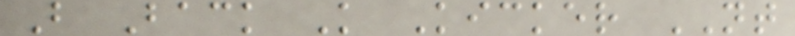B Back K Kicker NT
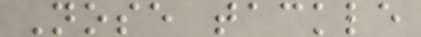Nose tackle
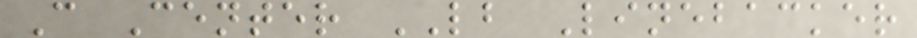C Center LB Linebacker
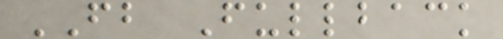FB Fullback
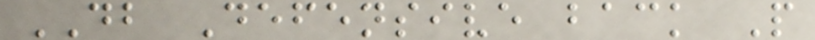DB Defensive back P
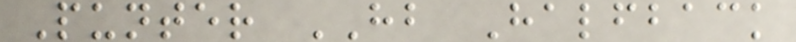Punter HB Halfback
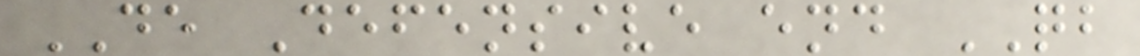DE Defensive end QB
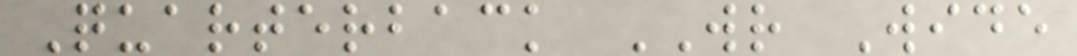Quarterback WR Wide
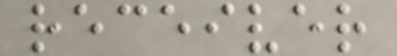receiver
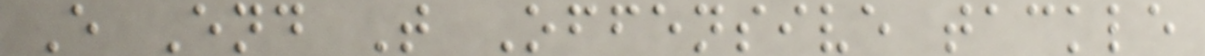E End T Offensive tackle
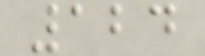124
